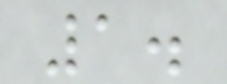1.
